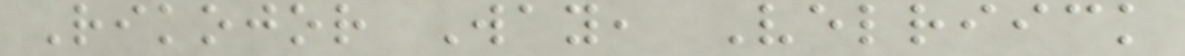Rikojor Way, Velriick
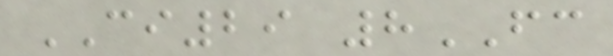CI29 8FC
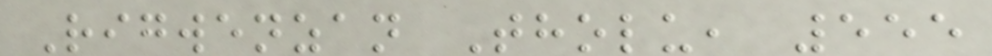Rigwenzan Tholu, 555
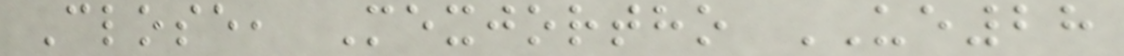Close, Mexjortho UE28
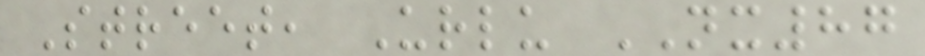Street, Urlu NX87
